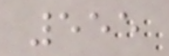555
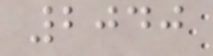2040
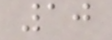10
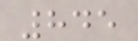845
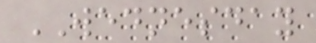WEDNESDAY
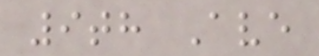9th Ave
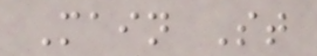Main St
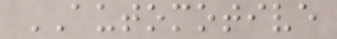AUTOMOTIVE
